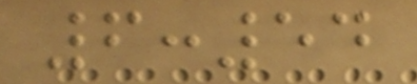6:54
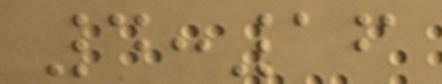4:16
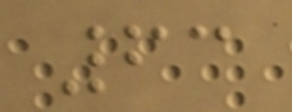63
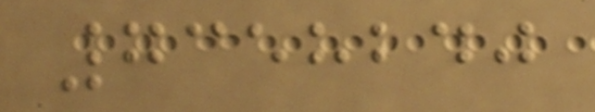7358240
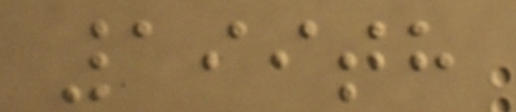199th
